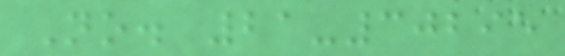No. 21-30295
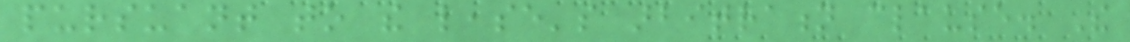pursuant to the lease's arbitration clause. The
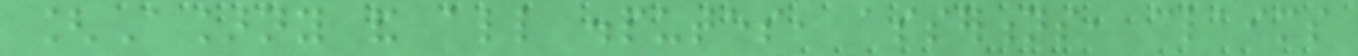[A]ny and all disputes, assertions, claims
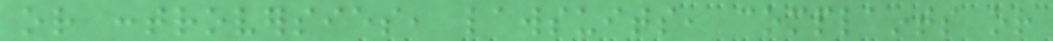or controversies, lawsuits, complaints or
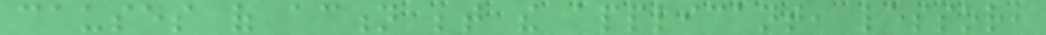causes of action between the applicant, lessor,
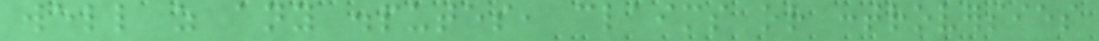well as any disputes, claims or controversies
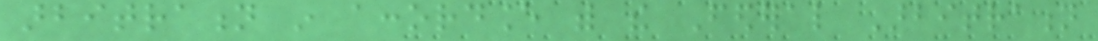arbitration in accordance with the Federal Arbitration
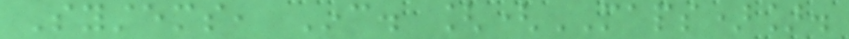Systems, Inc. [(MAPS)].
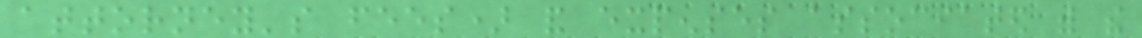attorney's fees) and expenses associated with the
